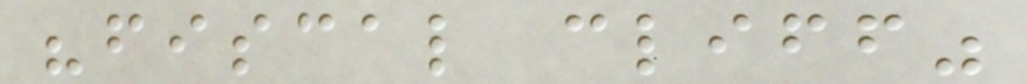"fiscal cliff"
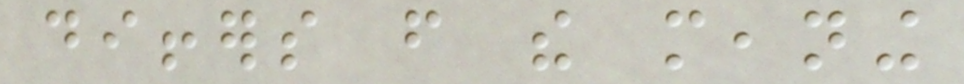differs from the meaning
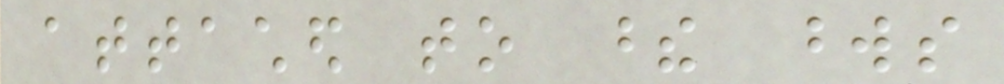attached to these words
